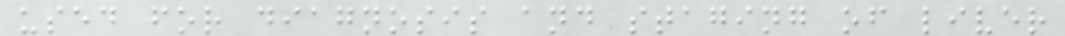used for diagnosis and staging of liver
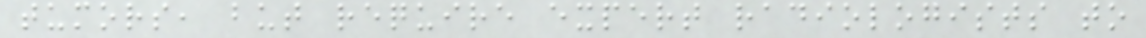tumors, but require expert radiologists to
